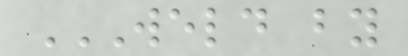WELD BY
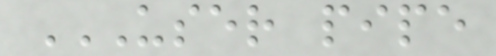USER PIPE
